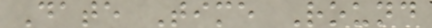Date Time Round
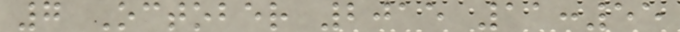7 October 2015 11:55
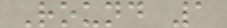Round 1
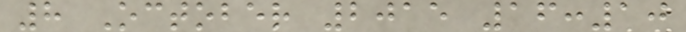8 October 2015 16:10
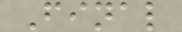Final
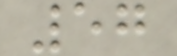57
